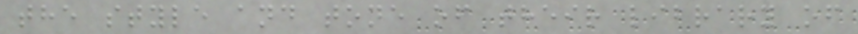the style and tone of their library of
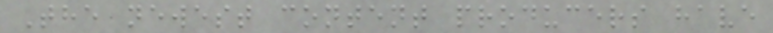The newest content producers have
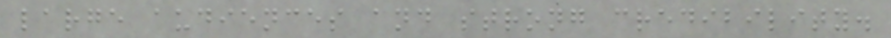large audiences and strong credibility.
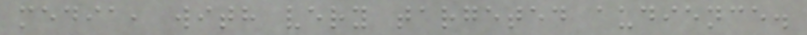media, with very targeted audience.
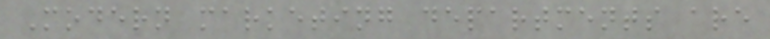Modern marketing departments are
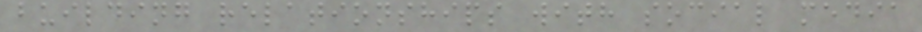building relationships with social media
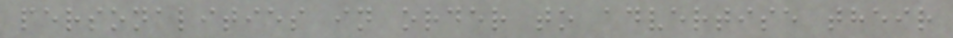personalities in order to advertise their
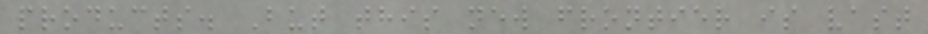products. But this new frontier is vast
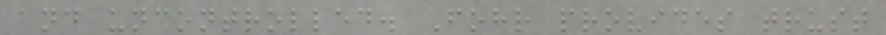and uncontrolled. Fohr provides trust
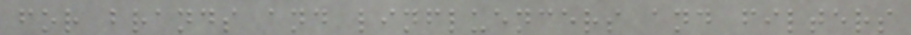for brands and linfluencers and filters
